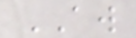AW
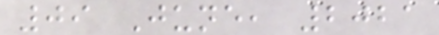09 June, 2021
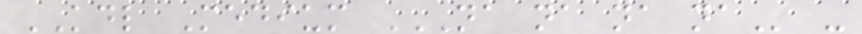KDL Medium NA NA NA NA -
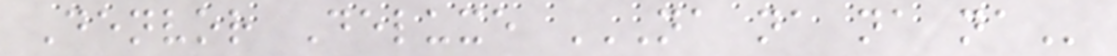Denvor Deluxe NA NA NA NA
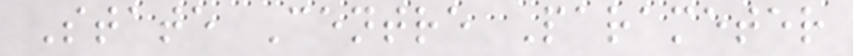State Centre Parameter
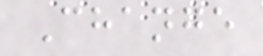Change
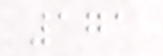171
